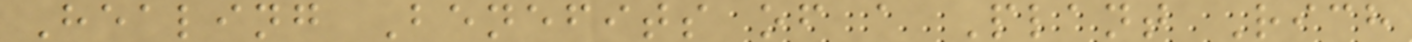Healing Benefits of a Plant Rich
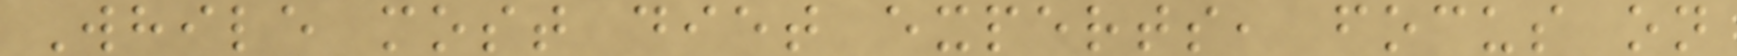While most diet experts, focus on
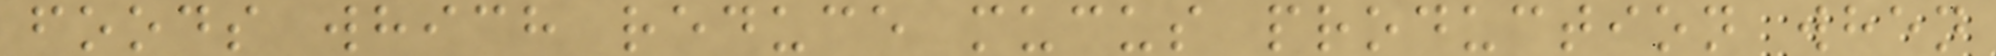foods which reduce mucus production when
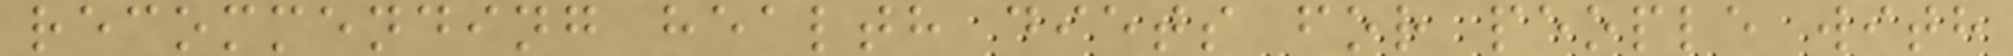recommending health diets for people with
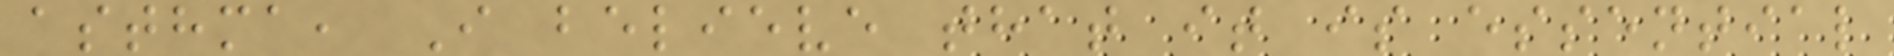asthma, I believe that it is essential
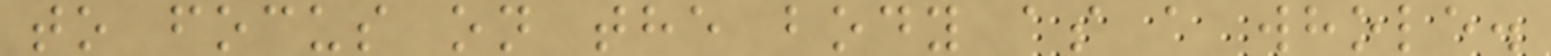to focus on the body as a whole.
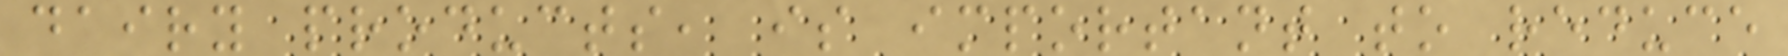dairy products, is important to reduce
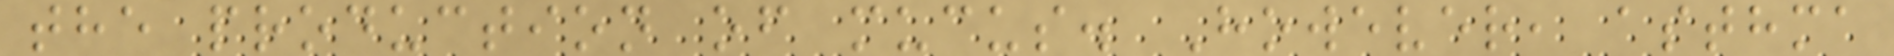the production of mucus. However, asthma
